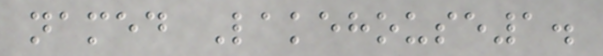named Lakehouse1.
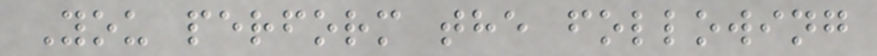You perform the following
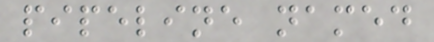pipeline named
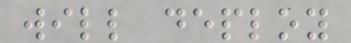will deploy
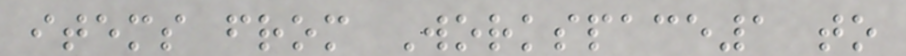items from Workspace1 to
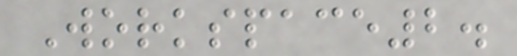Workspace2.
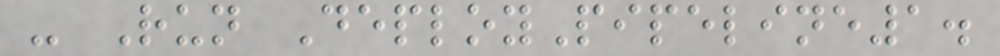- Run DeployPipeline1.
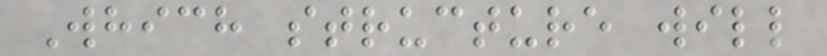Which structure will
